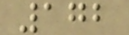172
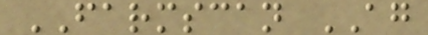FARMSCAN AG
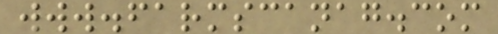www.farmscanag.com
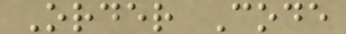Order Code
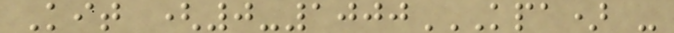Kit (0-1000KPA) -
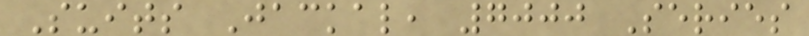Suits Jackal, 7000 Series
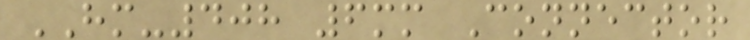HM-408 6mm Connector
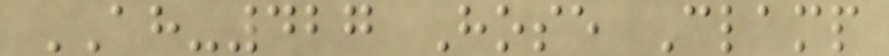AH-427 Hose Clamp
